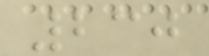230
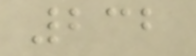232
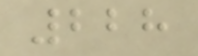228
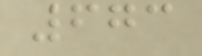673
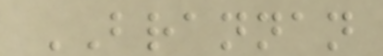BRANNAN
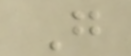G
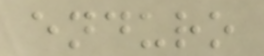enduro
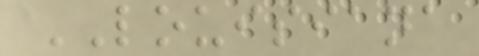LOUISIANA
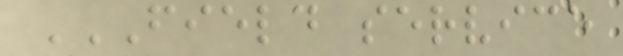FIELD SERVICE
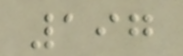197
